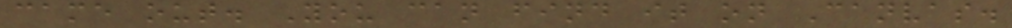came out. You can find it on Canvas.
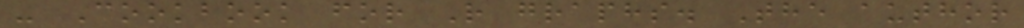- Cookbook for R graphs. The author
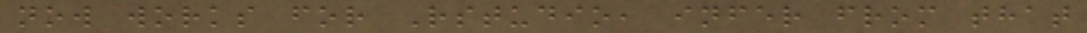now works for Rstudio, infer from that
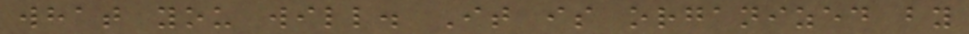what you will. It is organized by
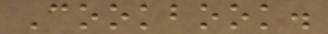Cookbook.
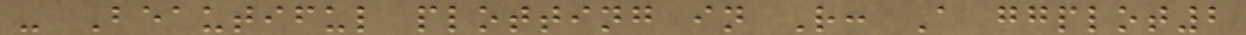- Beautiful plotting in R: A ggplot2
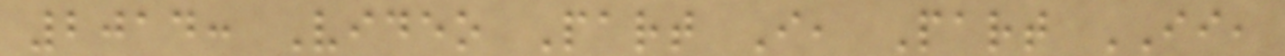2014: Video Part I, Part II,
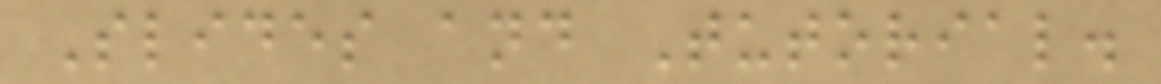Slides and Tutorial.
